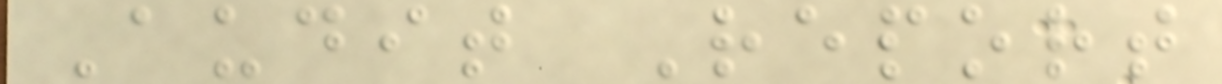Audit Report
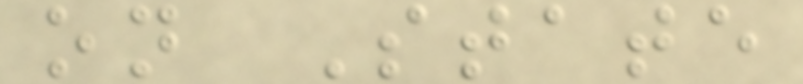on State
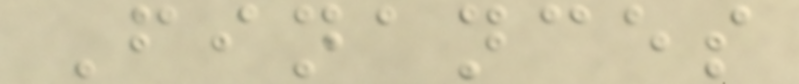Finances
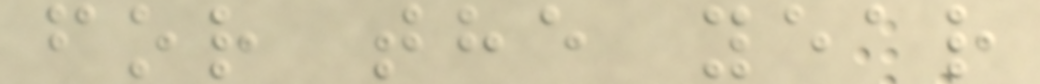for the year
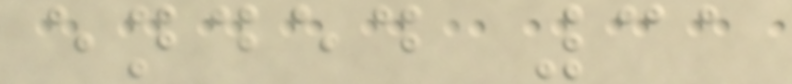ended 31
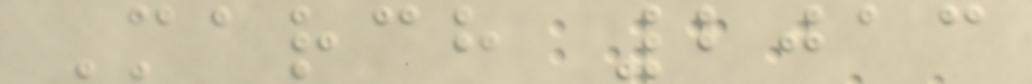March 2013
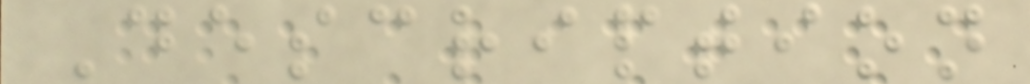Description
